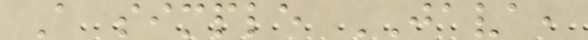A simple JAVA,
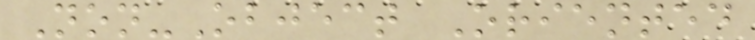Non-Object Oriented
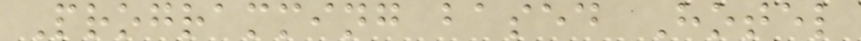Programming based Hotel
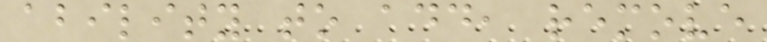ability to add, remove
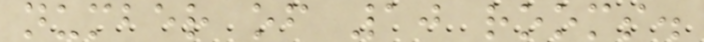number of 10 rooms.
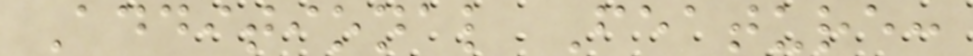Additional Feature:
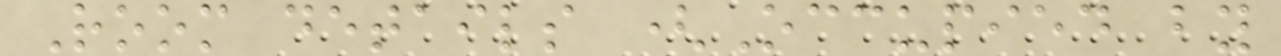Room details (Occupied by
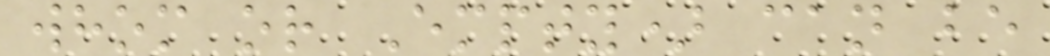whom or Empty) can be
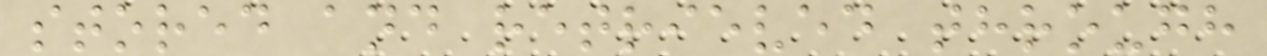stored and retrieved through
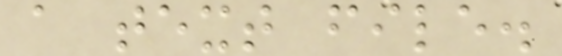a text file.
